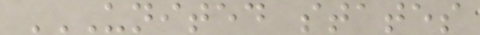UNITED STATES
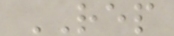REP
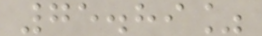75.89%
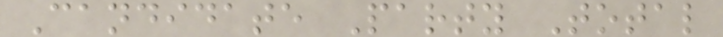Candidate Party Total
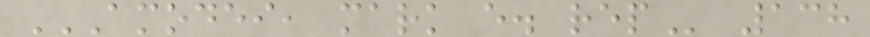AMODEI, MARK E. REP 138
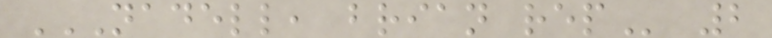NADELL, BRIAN REP 2
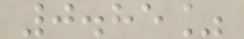0.85%
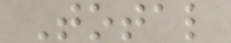Total
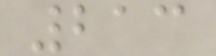213
